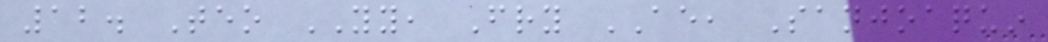12. Teo YY, Fry AE, Sanjoaquin
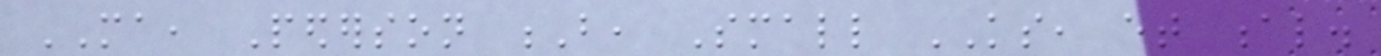MA, Pederson B, Small KS, et al.
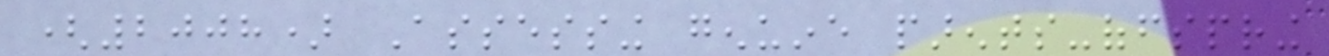(2008) Assessing genuine parents-offspring
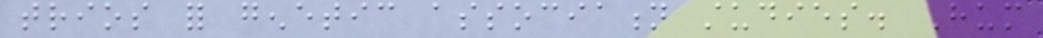trios for genetic association studies. Hum
